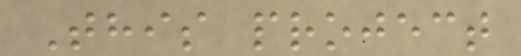This project
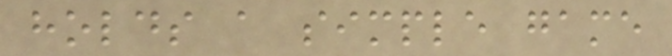holds a simple game
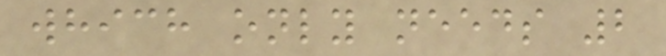which only needs 2
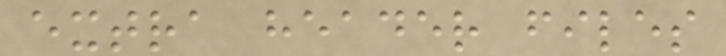extra header files
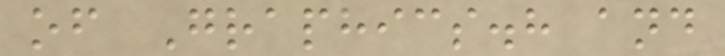of Graphics.h and
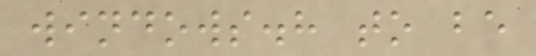windows.h to be
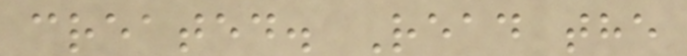created. Read the
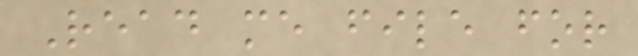Read me file for
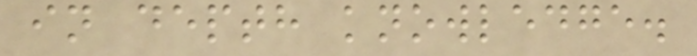in depth knowledge.
